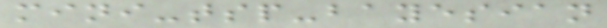mini-tsp-bayesian
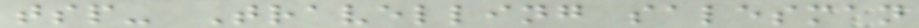tsp- Travelling salesman
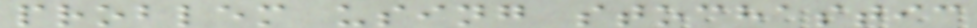problem using stochastic
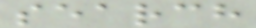search
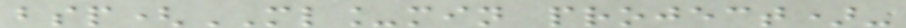bsp(ML_min project)-
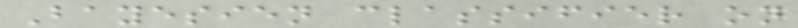Bayesien classifier on
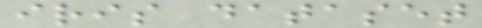iris dataset
